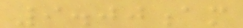9.00am
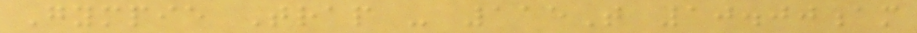Gympie Trap - 115T 10.00am
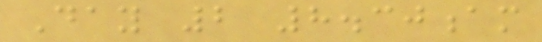Day 2 8.30am
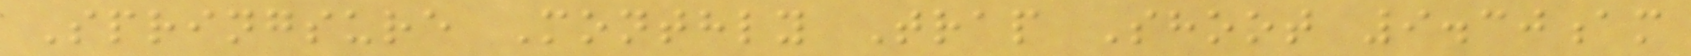Springsure Monthly Trap Shoot 9.30am
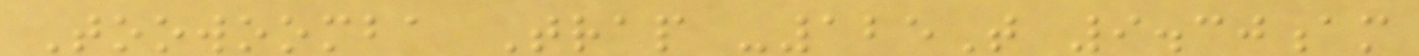Toowoomba Trap -125T 9.30am
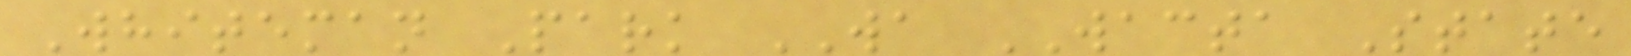Whiteman Park WA WACTA State
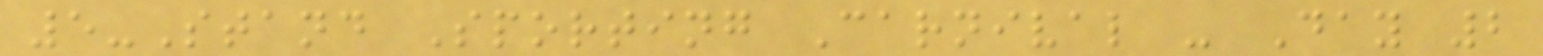5-Stand Sporting Carnival - Day 2
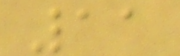11
